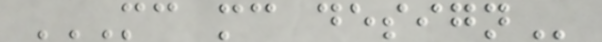MC MC DESIGN
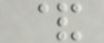&
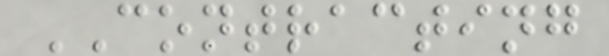CONTRACTING
